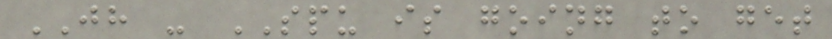JH - SPU is going to get
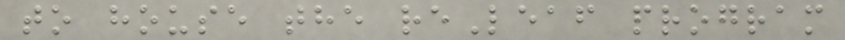to house the reLeaf program
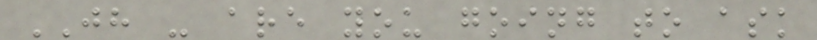JH - are you going to ask
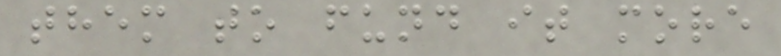them to fund it more
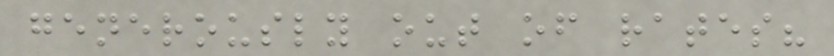generously out of rates?
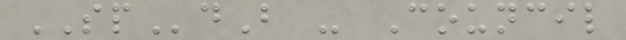SPdB - Council
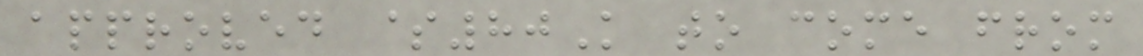approved $80K to come from
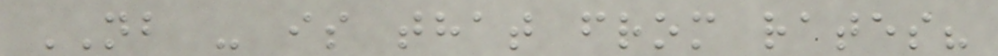NB - is that from rates?
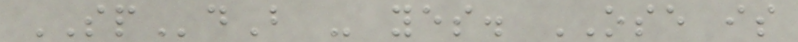SPdB - yes. OSE is
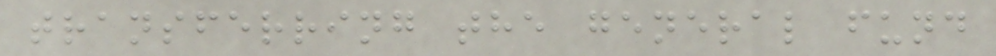transferring the general fund
